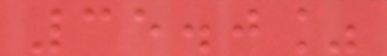35.0%
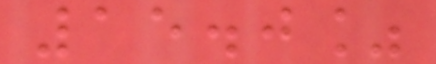15.0%
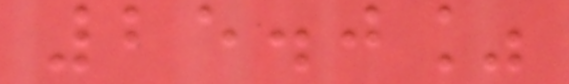25.0%
